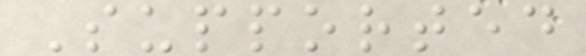Supported
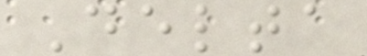Delta
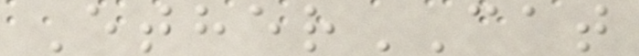EtherCAT
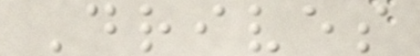Drives
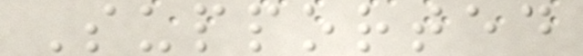Supported
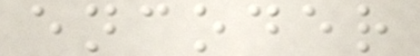encoder
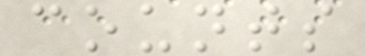counts
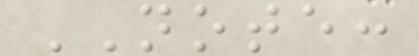NOTE:
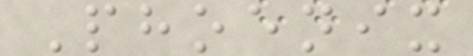Phoenix
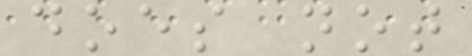does not
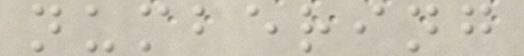numbering
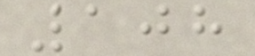108
